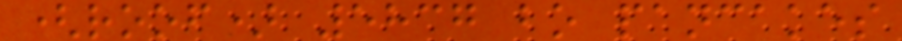(roof) 5837 bo pancakes
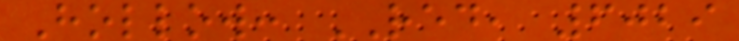Hollow: RED, 6029
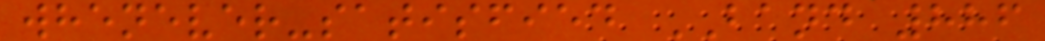whenever-satisfied BAND 886
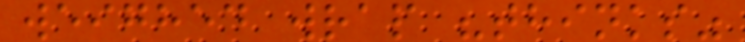weighed wrap "thinks"
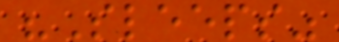"Sleeps"
